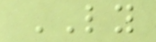LY
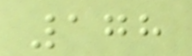178
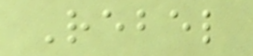Rebel
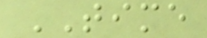TIME
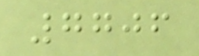7706
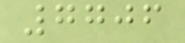7706
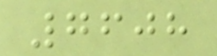7608
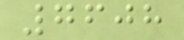7608
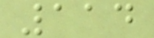114
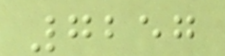7257
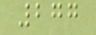277
